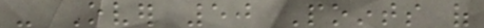- Over 50 Points of
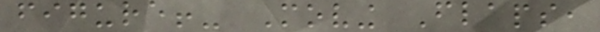figure!- Moving Flaps,
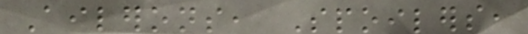Ailerons, Spoilers,
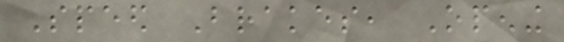Speed Brakes, Opening
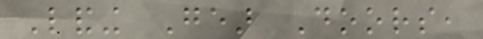Landing Gear Doors,
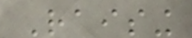Raising
